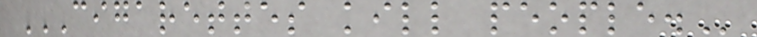CIGARETTES KILL PEOPLE.
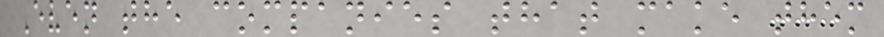Even the companies that make them
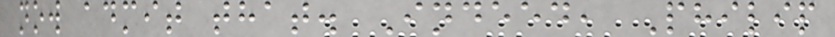now admit that. Indeed, Philip
